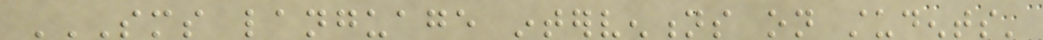SMS LANGUAGE INTERVENTIONS ON STUDENTS'
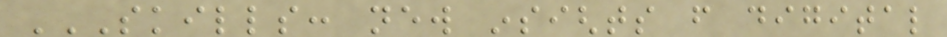SKILLS: NEW INSIGHTS FROM DIGITAL
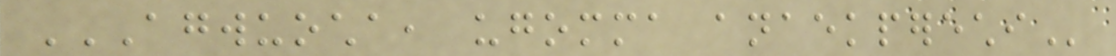AGWUOCHA, UGOMMA ANAEKPERECHI
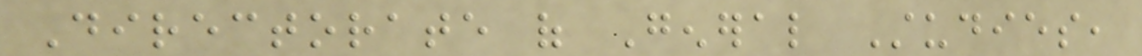Directorate of General Studies,
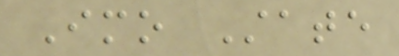Imo State
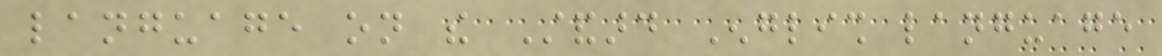language on the Standard English language
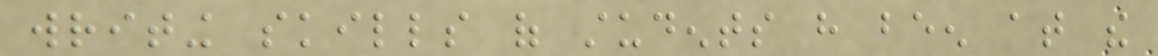writing skills of students have been at the
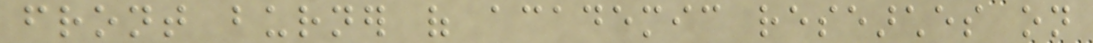front burner of academic researches on
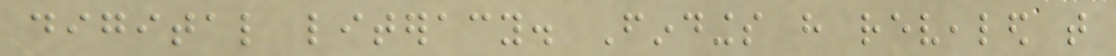digital literacy. Findings have revealed that
